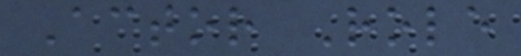Actor Role
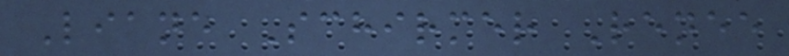Liane Schirmer Renee
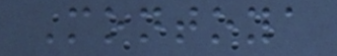Montoya
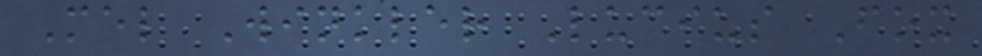Mel Winkler Lucius Fox
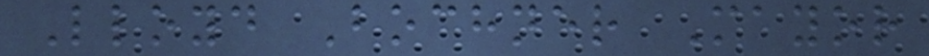Lloyd Bochner Mayor
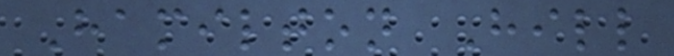Hamilton Hill
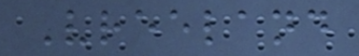Vreeland
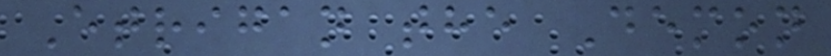Etrigan the Demon
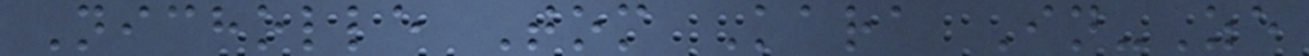Nicholle Tom Kara In-Ze
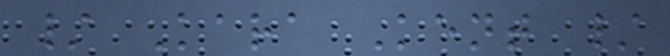/ Kara Kent /
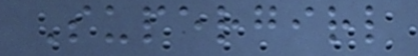Supergirl
